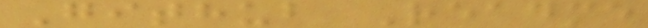Github Readme
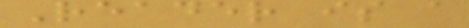Reader is a
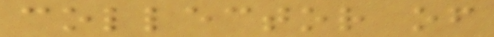collector of
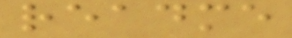readme
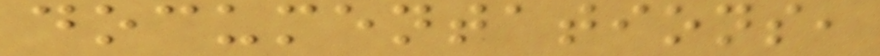documentations,
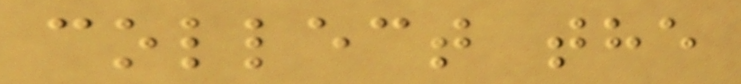collect the
